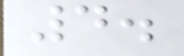4.
